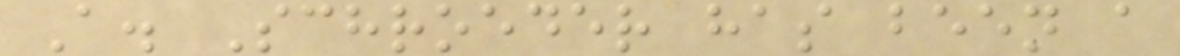A. Schroeder has been a
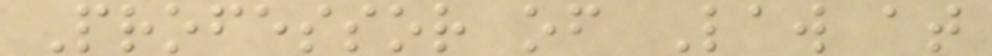Professor of Law at
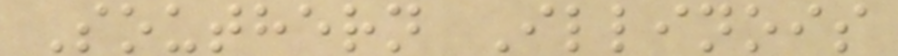Southern Illinois
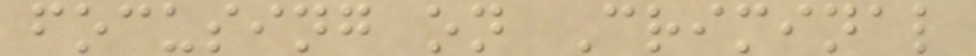focusing on Criminal
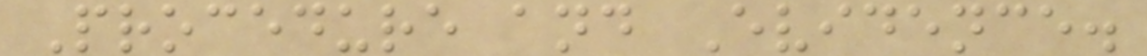Procedure and Evidence.
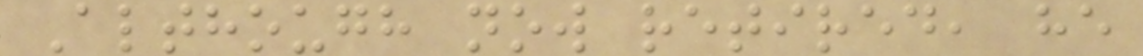Although now retired, he
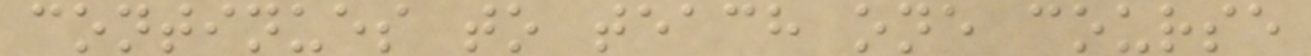continues to teach one course
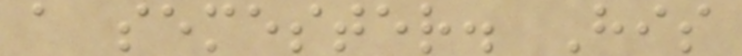a semester. His
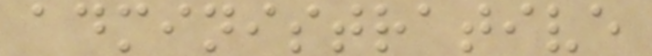administrative
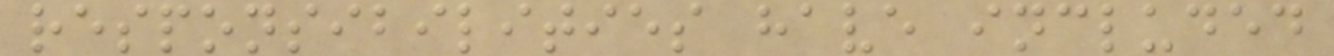responsibilities have included
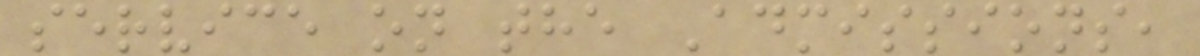service on the Admissions,
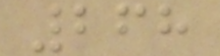268
